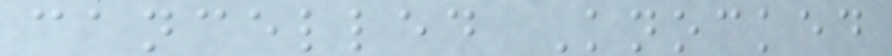cancelled Knocked
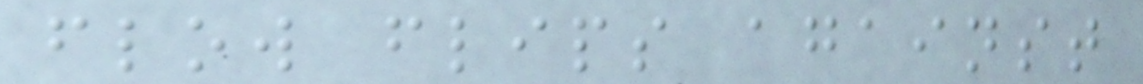flow flips against
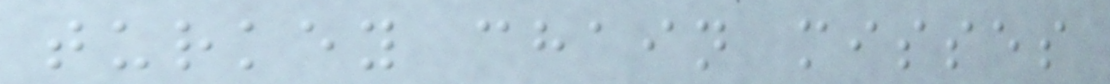turkey chain misses
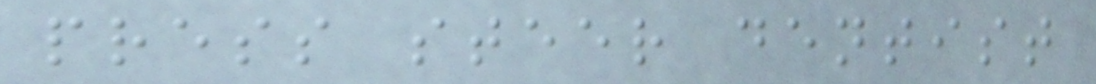press steer dentist
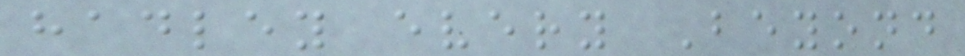hadley every Beyond
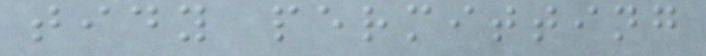tidy permitting
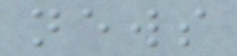news
